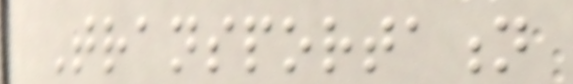Transportation
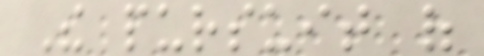The pursuit of
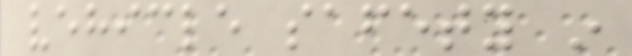vehicle safety in
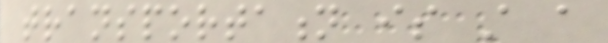transportation is still a
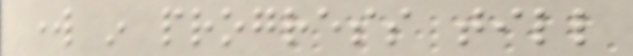work in progress till
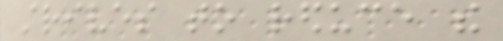strives to reduce the
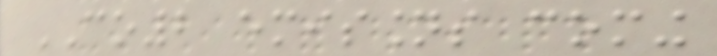CO2 emissions coming
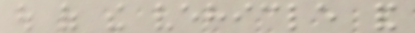out of the vehicle and
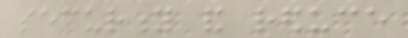security and reduce
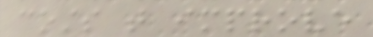costs that improve
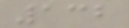132
